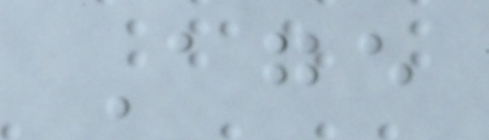Age
